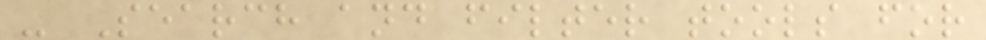- Search and filter tools for
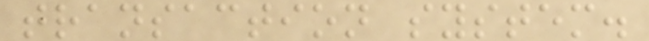transaction system.
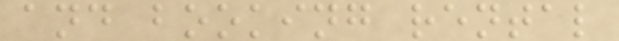and booking rental
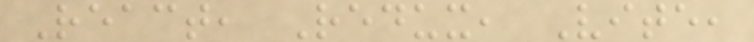React, Redux, Vite,
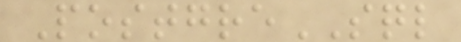PostgreSQL
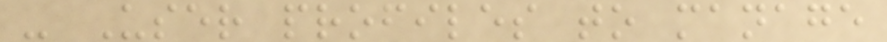- User profiles to manage
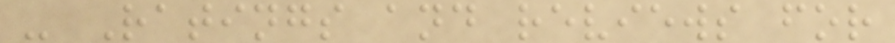- Ratings and reviews for
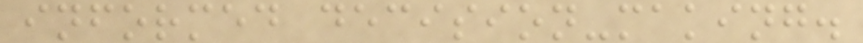informed decision-making.
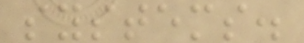systems.
